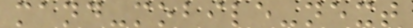mand-mobile-next
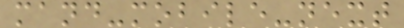mand-mobile-next
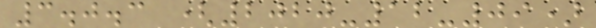3.0.3 (2020-12-09)
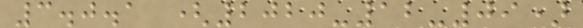3.0.1 (2020-12-09)
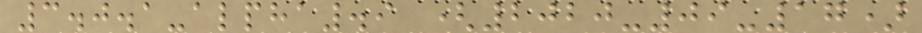3.0.1-alpha.9 (2020-09-17)
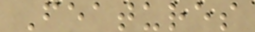Features
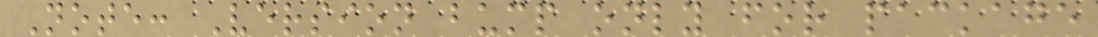Note: Version bump only for package
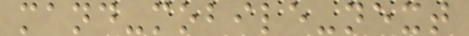mand-mobile-next
